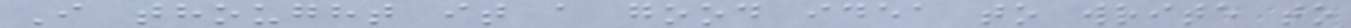I thought it a good idea to write to
